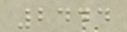2444
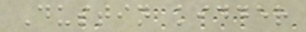Dustin kidder
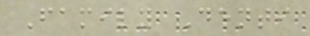Family Denti
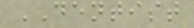DENTIST
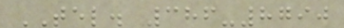TEL. 386-8790
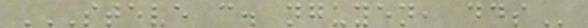STEVE C. NGUYEN, DDS
